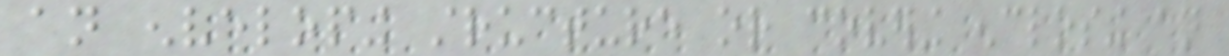an enveloping structure or covering enclosing an
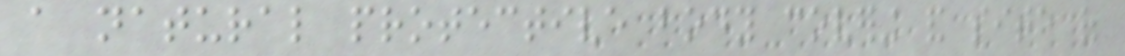a natural protective body covering and site of
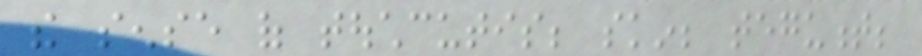the sense of touchcutis; skin; tegument;
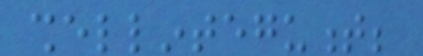shellintegument;
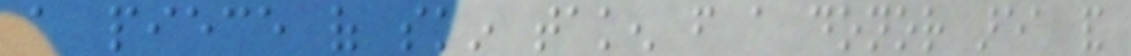a piece of skin taken from a donor area and
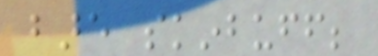bare skinbuff;
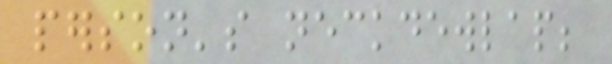person's neckdewlap;
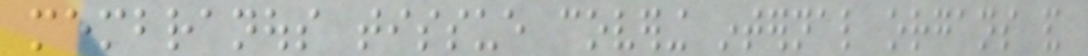membranous tissue covering internal organs and
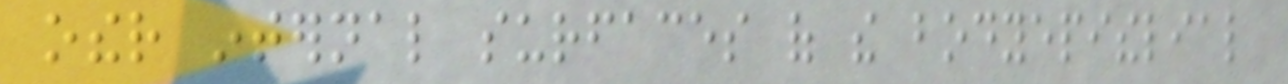other internal surfaces of the bodyepithelial
